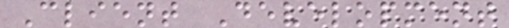Client Development
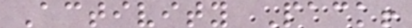Activity Pack!
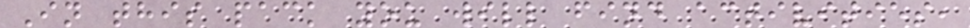In this pack you will find activities,
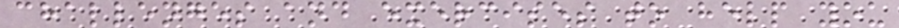challenges and exercises to help you
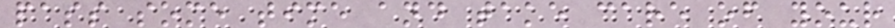pass some time and take care of your
